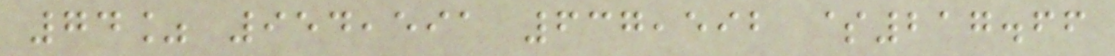74% 954,591 637,592 $217.66
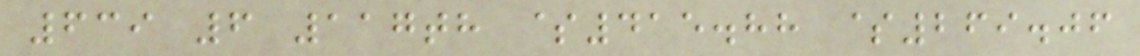639 6 117th $415.88 $269.06
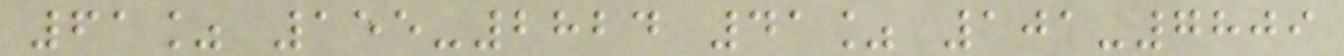61% 155-2824 41% 101-7809
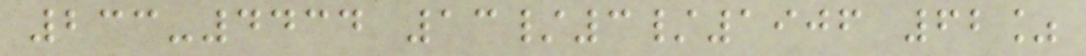233-4434 13/3/1906 62%
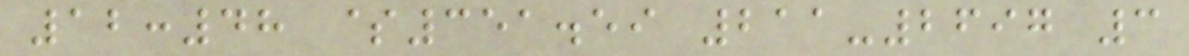12:48 $351.59 211-2697 3
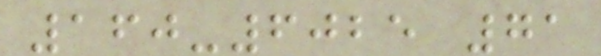160-6025 71
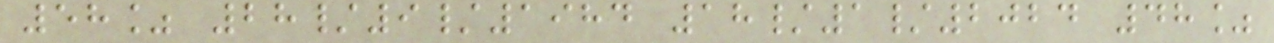58% 28/9/1984 18/1/2024 48%
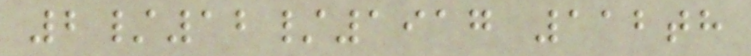2/12/1917 112th
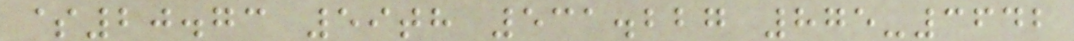$20.73 59th 531.227 875-3642
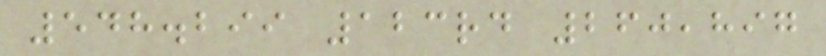548.299 123rd 260,897
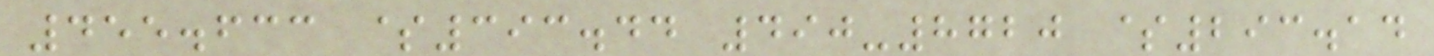455.633 $393.44 490-8720 $293.14
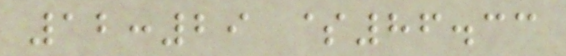12:29 $86.33
